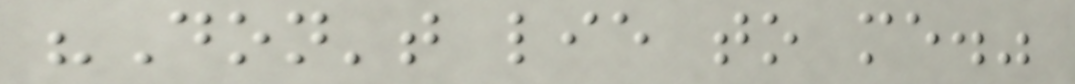"Don't lie to me."
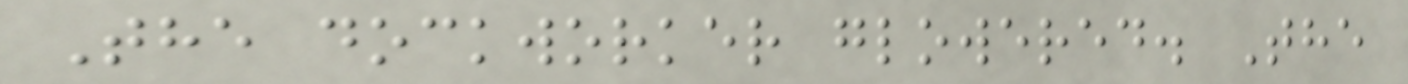The dockworker glowered. The
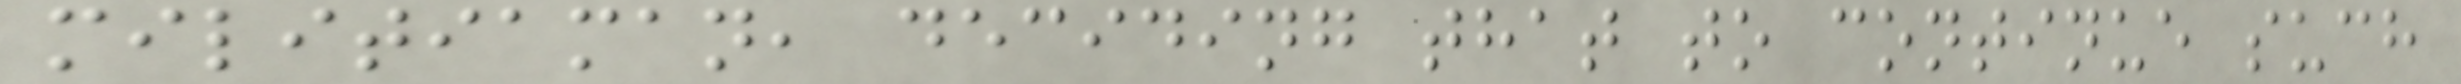militiaman, deciding that to continue such
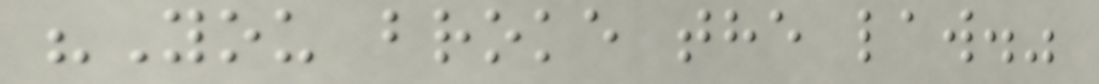"You broke the law."
